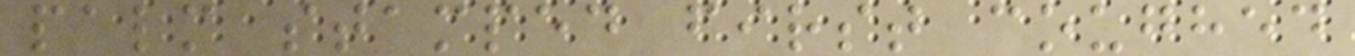palm stamped first coughed
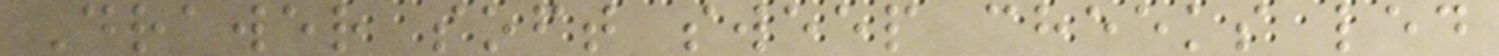Drawer soft sweep cheeks led
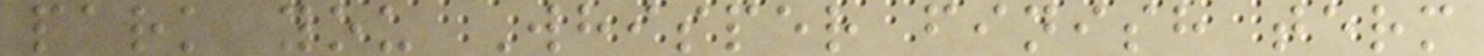park you Whisper finish term
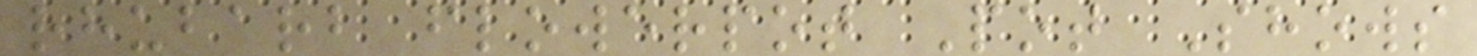rhubarb flowerpot Pot Shows
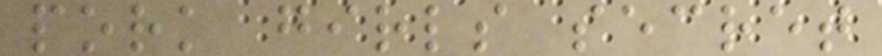pork girls secret
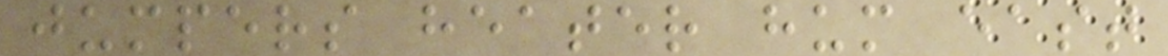jumpers heater hum east
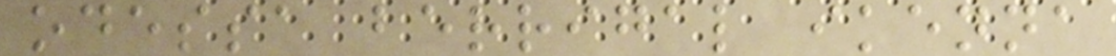odessa berrigal ikenna
